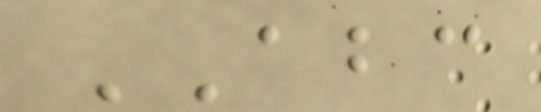ABC
